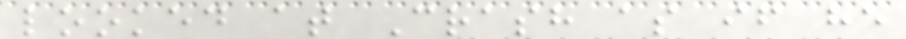looked at Crash as if he
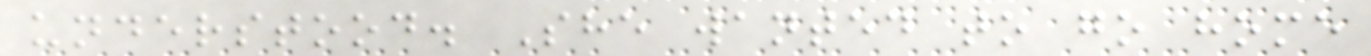understood. She wanted to go home
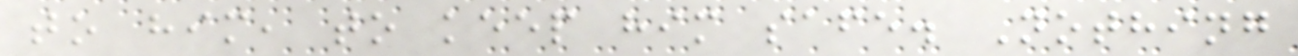to him, to keep him safe. Nothing
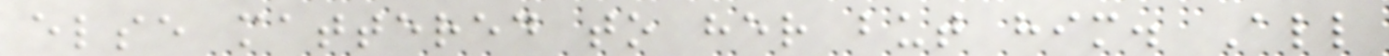else mattered to her but him. All
